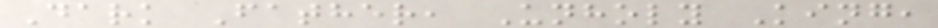Dark Father, Unholy King,
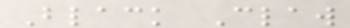Black Claw
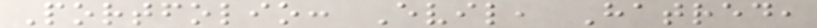Portfolio: Evil, Hatred,
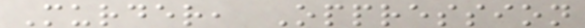Murder, Oppression
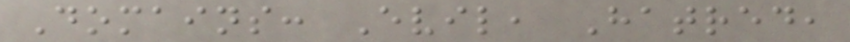Domains: Evil, Hatred,
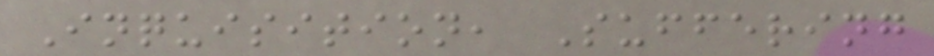Inquisition, Suffering
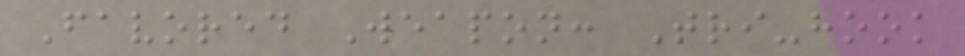Favored Weapon: Tri-hook
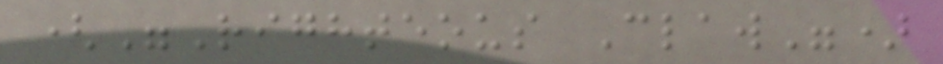("Righteous Claw")
